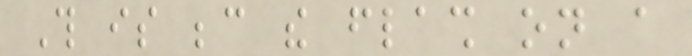This is because the flash on a
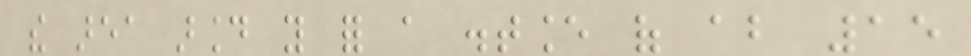the area around you for a distance of about 15
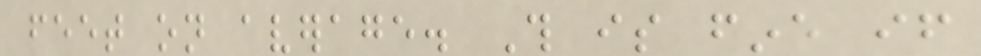feet on average. This is fine if
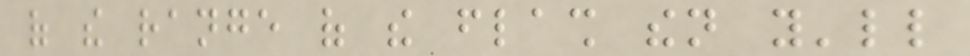of the range of the flash then you'll
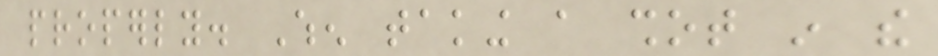properly. When taking a shot in the
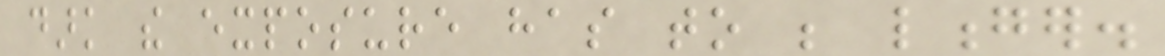dark the exposure has to be longer.
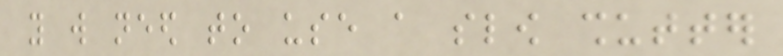you will need to use a slow shutter
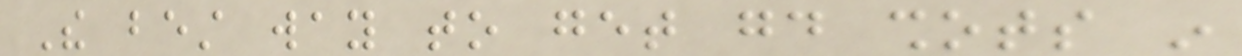The best way to get good shots in
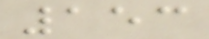153
